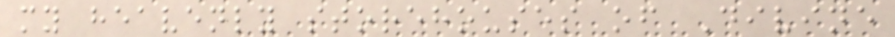my heavenly storehouses of Divine
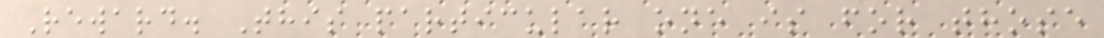Reward. This particular one is for those
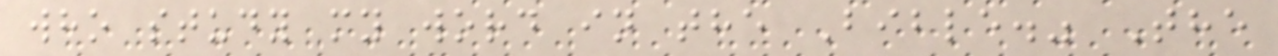who study my word in the Bible." The
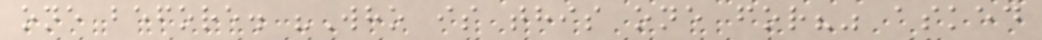one before. "Who is this one for?" asked
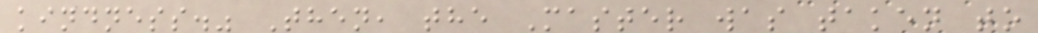kindness." Then, the Master was taken to
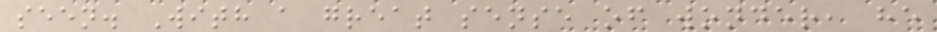seen. With a great sense of wonder, he
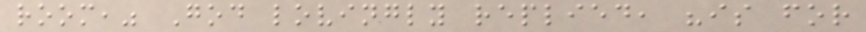room," God lovingly replied, "is for
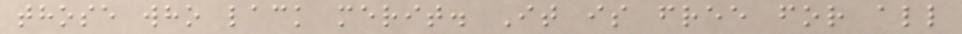those who lack merit. It is free for all
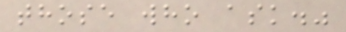those who ask."
